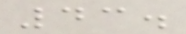43.
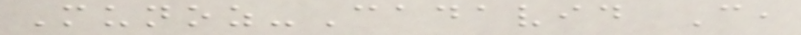Munoz-Cadavid C,
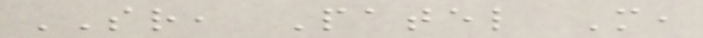SR, Patel M,
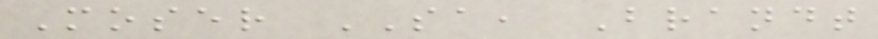Moser SA, Brandt
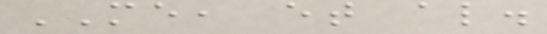ME, et al.
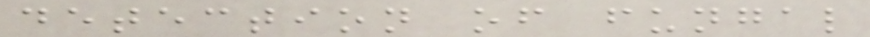detection of fungal
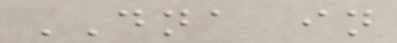DNA in
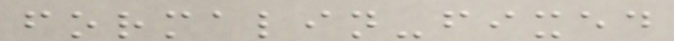formalin-fixed
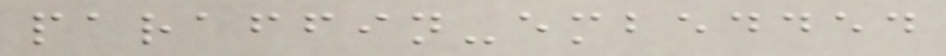paraffin-embedded
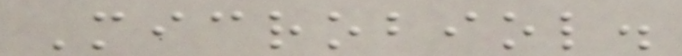Microbiol.
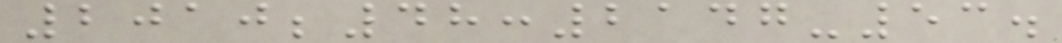2010;48:2147-53.
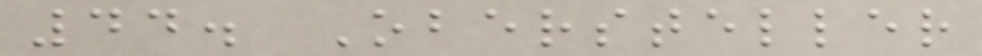44. Obersteller
